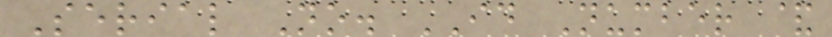Serial No. ID Number &
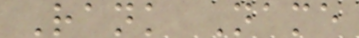Rank Name
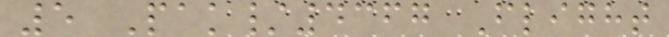5 Pak/4367 Flight
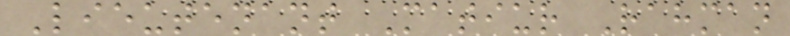Lieutenant Matiur Rahman
